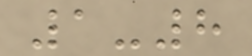1-8
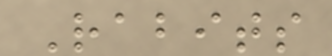Rabits
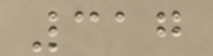317
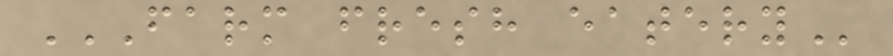FARM FRESH EATERY
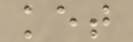ket
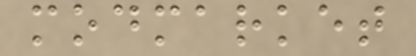modmarket
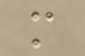m
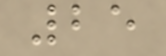25
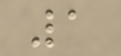1
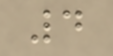4
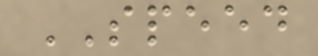SPEED
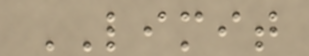LIMIT
